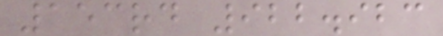153rd 922.923
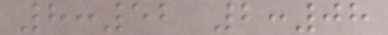8:52 2:08
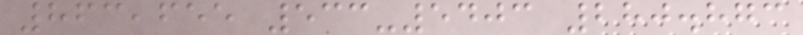863,655 533-5403 280.873
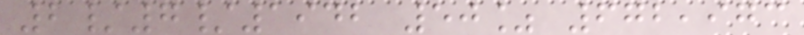2/7/1942 50% 672,973
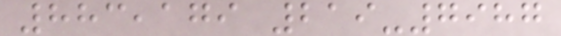883,179 219-7987
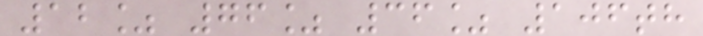12% 76% 36% 106th
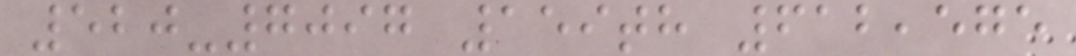520-7097 159th 612,575
